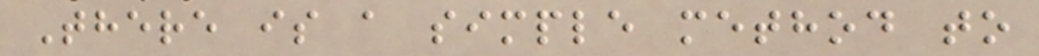There is a simple method to
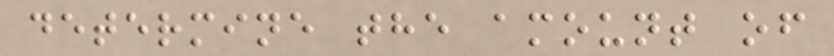determine the amount of
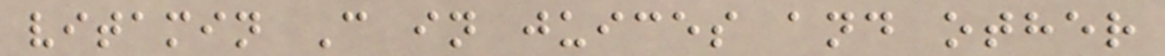vitamin C in juices and other
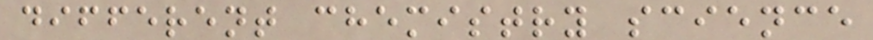different chemistry science
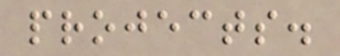projects.
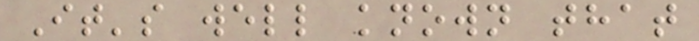It's well known that
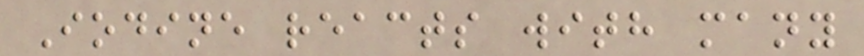Iodine reacts with many
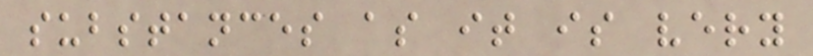substances as it is very
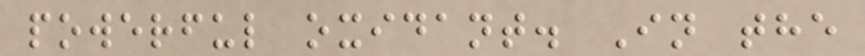powerful oxidant. In the
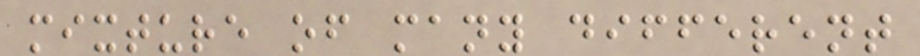mixture of many different
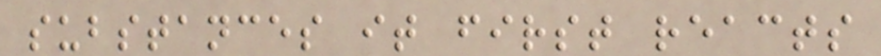substances it first reacts
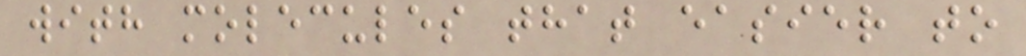with molecules that easier to
